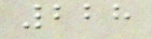228
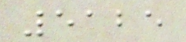5125
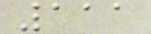111
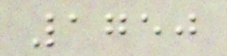1750
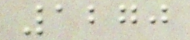1270
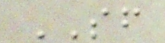SF
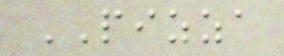PIZZA
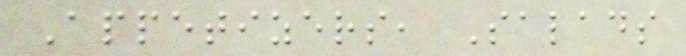Appetizers, Salads
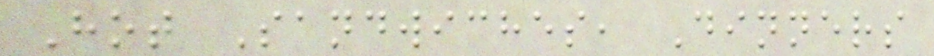Hot Sandwiches, Dinners
